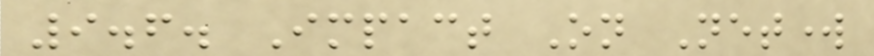9.6. Impact On Network
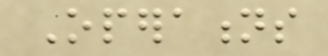Operations
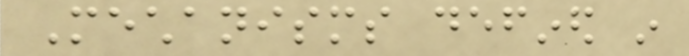Mechanisms defined in
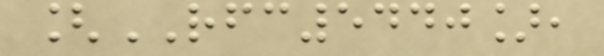[RFC5440],
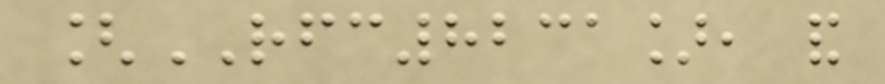[RFC8231], and
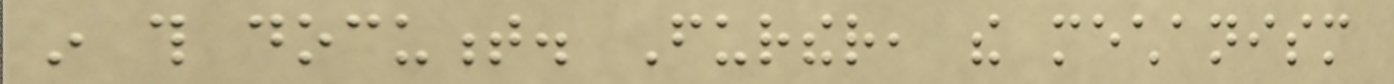in this document. Further, the mechanism
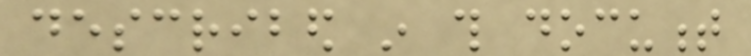described in this document
